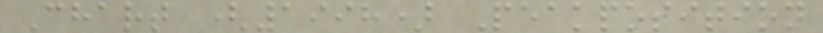Chart (1998) Peakposition
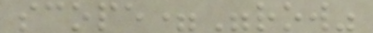scope="row"
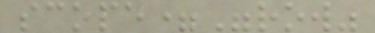scope="row"
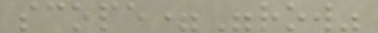scope="row"
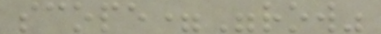scope="row"
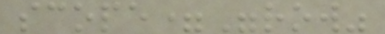scope="row"
